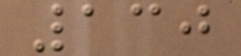130
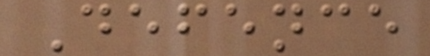Defence
